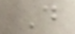D
